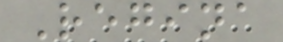Regina
